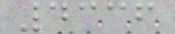4336
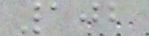102
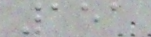151
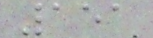151
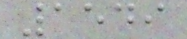1549
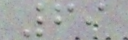69
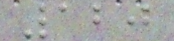120
